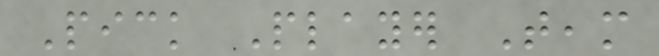Pick Player Team
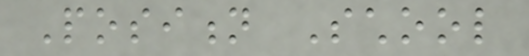Position School
